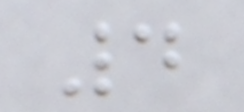4
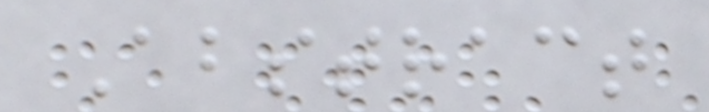Abstract
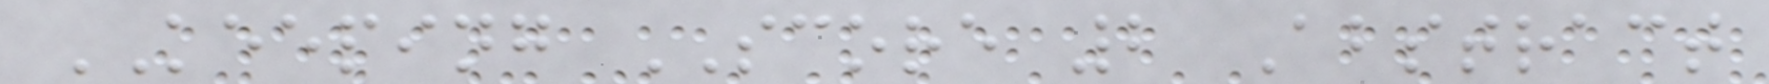KEEPING SCORE 2 Abstract
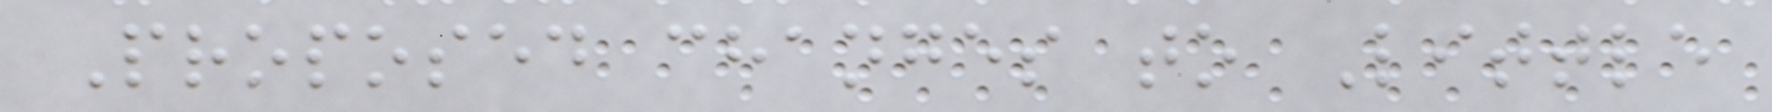Proposed changes to Little
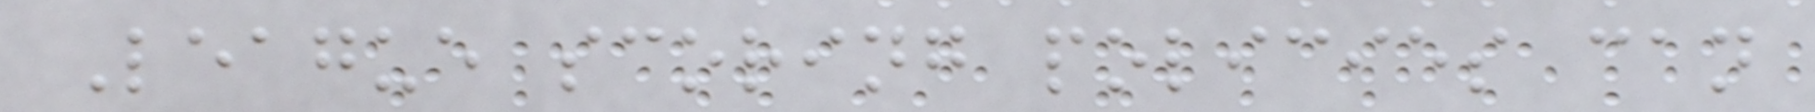League scoring policies can
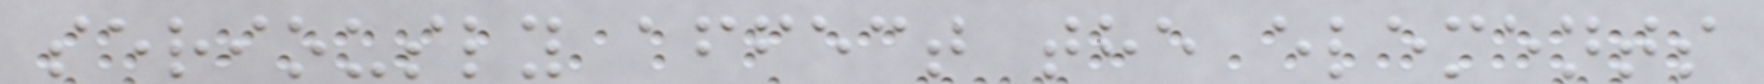seriously affect the elements
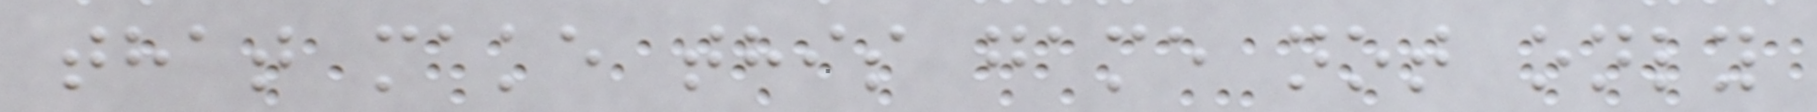that make this game not only
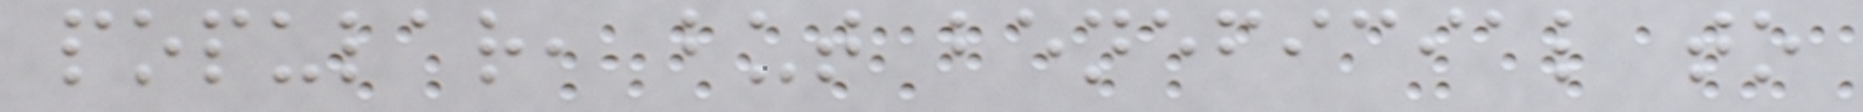popular, but beneficial to
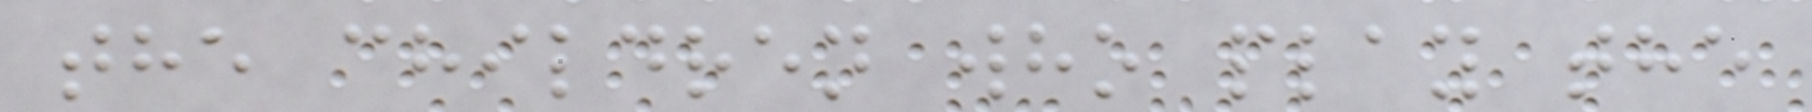the children who play the
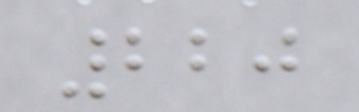220
